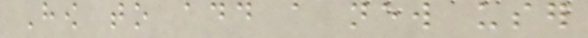How to add a new user
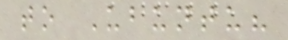to Ubuntu?
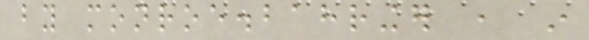by monroe.bahringer , in
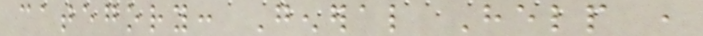category: General Help ,
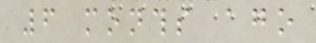6 months ago
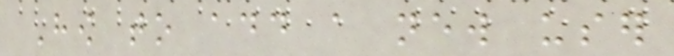How to add a new user
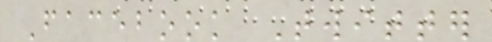Facebook Twitter
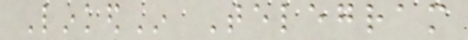LinkedIn Telegram
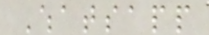Whatsapp
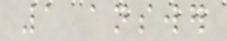1 answer
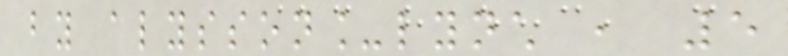by alysson_lynch , 5
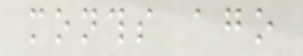months ago
